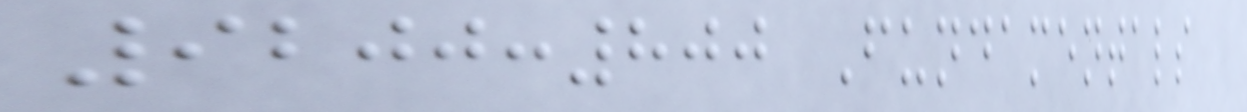9200:800 Fundamentals
